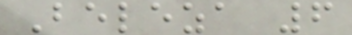Beleza 6
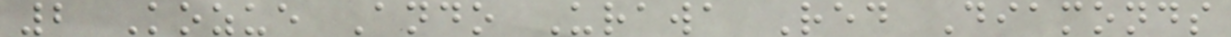2 Kozue Ando Urawa Red Diamonds
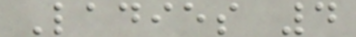Ladies 4
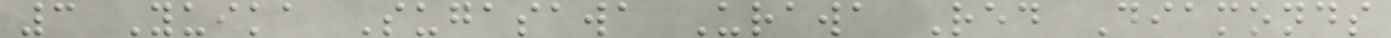3 Yuika Sugasawa Urawa Red Diamonds
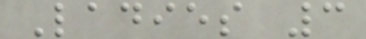Ladies 3
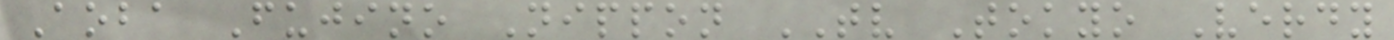Aoba Fujino Nippon TV Tokyo Verdy
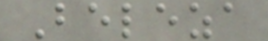Beleza
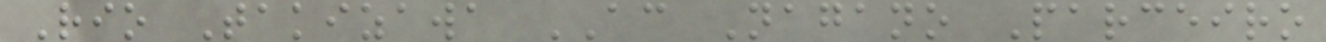Rio Takizawa AC Nagano Parceiro
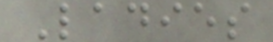Ladies
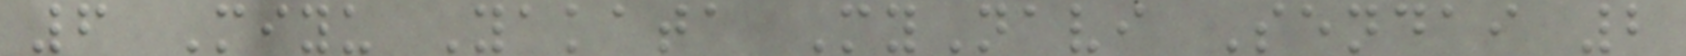6 Miyu Yakata MyNavi Sendai 2
